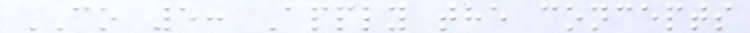CO 5: Apply the concepts
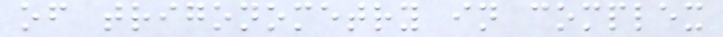of trigonometry in complex
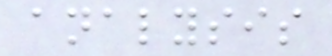analysis
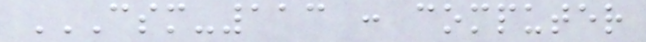CSM-113 : COMPUTER
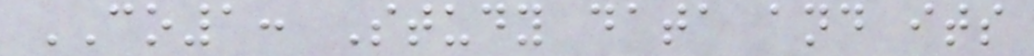CO1: Study data and its
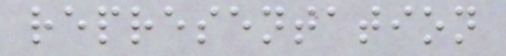representation
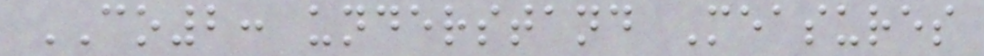CO2: understand Measures
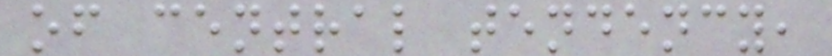of central tendency,
